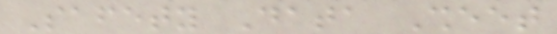Safety Data Sheet
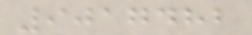9017482
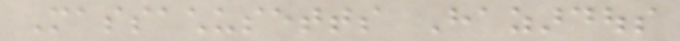Massachusetts Hazardous
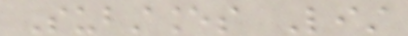Substances List
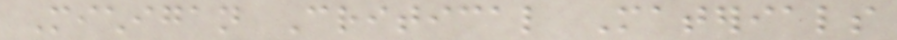Michigan Critical Materials
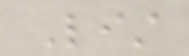List
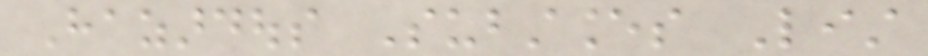Hazardous Substances List
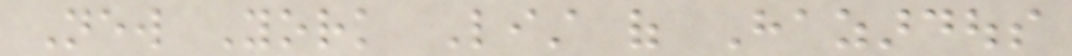New York List of Hazardous
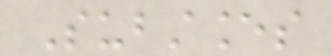Substances
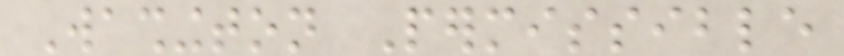Washington Permissible
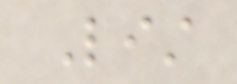List
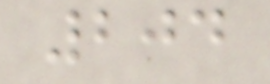204
